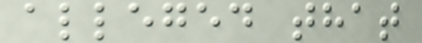alleged that
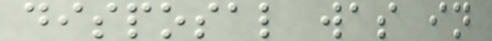disposal was in
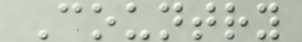Country
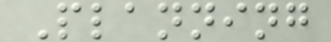Planning
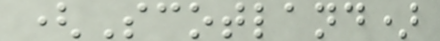(Scotland)
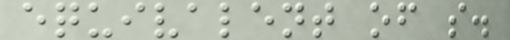equivalent of s.
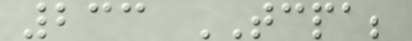233 TCPA;
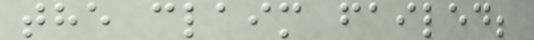the claim failed;
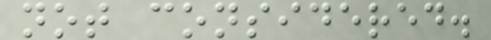not considered.
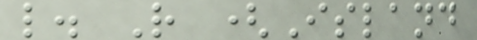l. R (Island
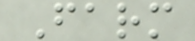Farm
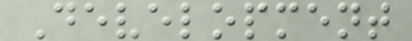Development
